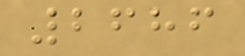2686
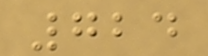724
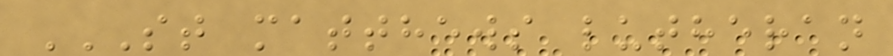ST MATTHEWS LUTHERAN
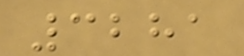3281
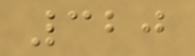320
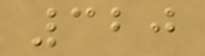320
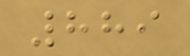889
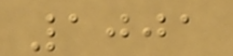1001
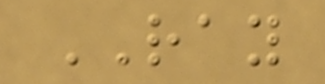RAY
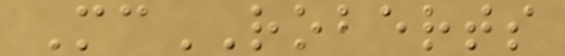McROBERTS
